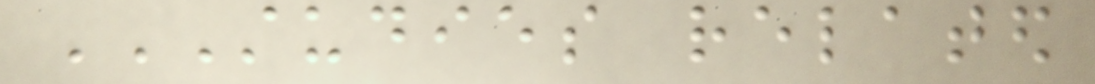STUDIES RELATED
